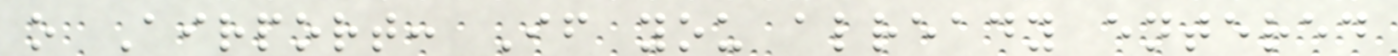o Airport: If you already entered
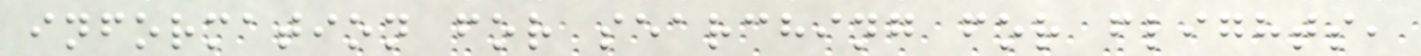information for searching for flights,
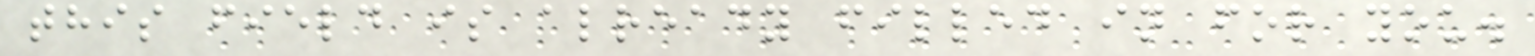this field is already filled in for you.
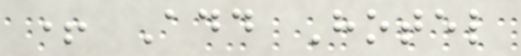+ Add Hotel
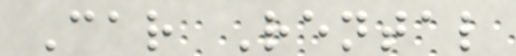Car Rental
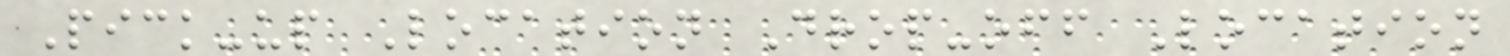Pick-up Location Drop-off Location
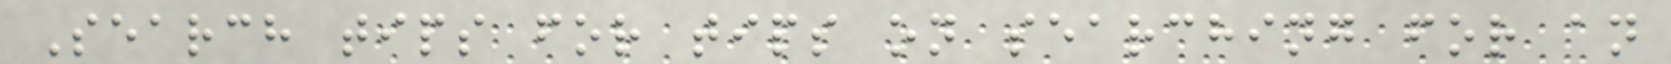Search tips for tips on searching for an
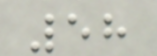58
